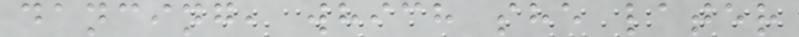dancing, which she later
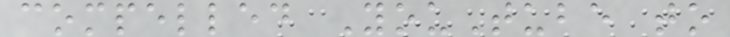compelled YouTube to
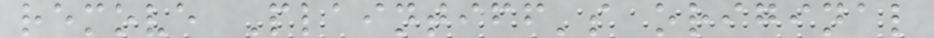remove Plaintiff's original
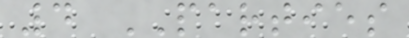4 PARTIES
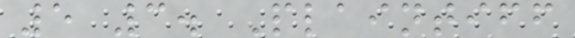5 3. Plaintiff
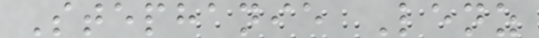Stephanie Lenz
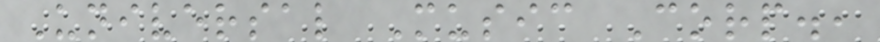Universal Music Corp.,
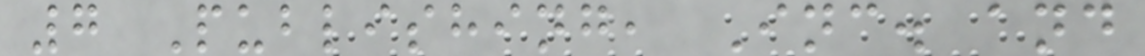7 Publishing, Inc. and
